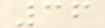36
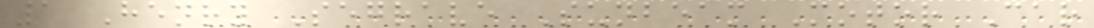1 Henry Segrave Sunbeam Motor Car
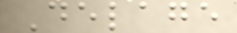Delage
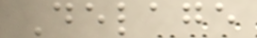Delage
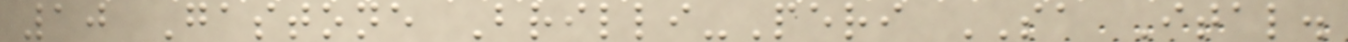10 Gastone Brilli-Peri SA Ital.
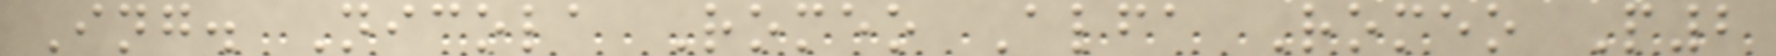Ing. Nicola Romeo Alfa Romeo P2
